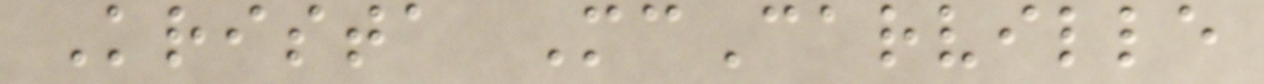Krista McCarville
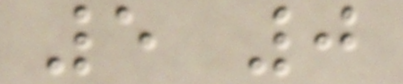5 0
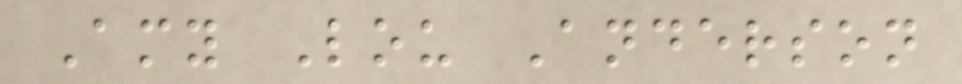Amy Lou Anderson
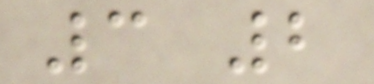3 2
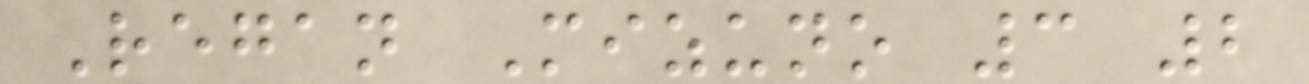Regan Mizuno 3 2
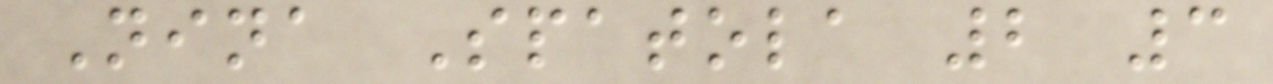Nina Spatola 2 3
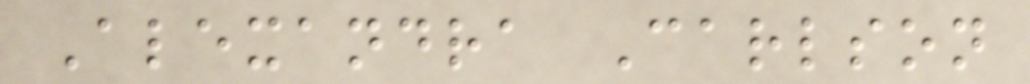Alexandra Carlson
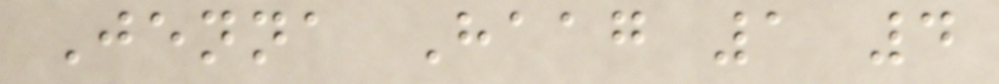Jenna Haag 1 4
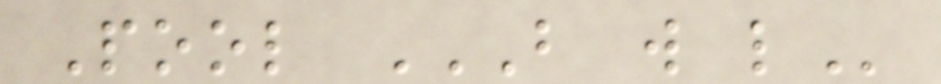Pool B W L
